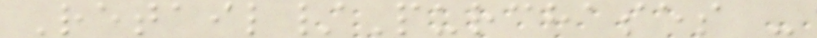Retail/Purchases -
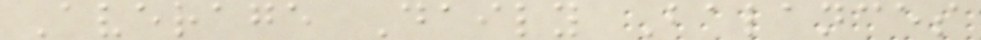Average Daily Balances
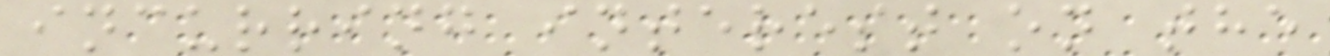incurring interest on the
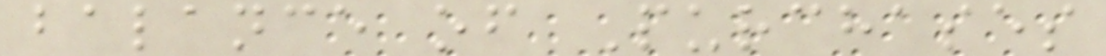balance of Purchases
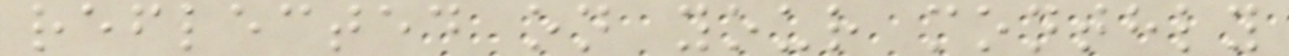reflected on your monthly
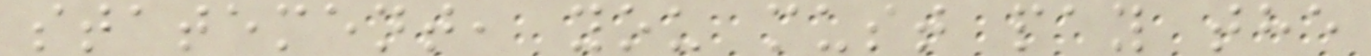statement, you must pay the
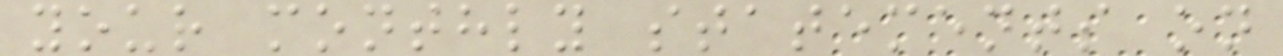your monthly statements on
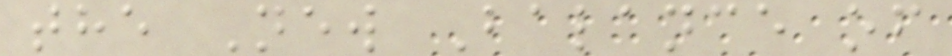the New Balance of
